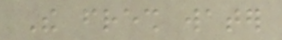The fresh water
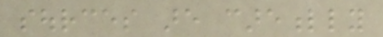sources are carefully
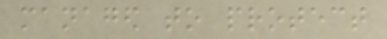managed to protect
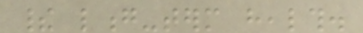their long-term health.
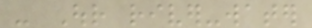- Our river-water
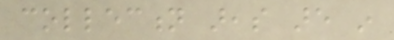collection areas are in
